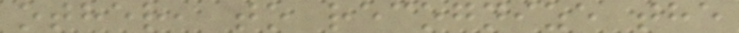other, to recognize the
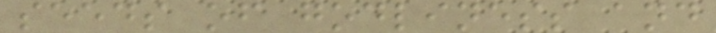seeds of godliness and
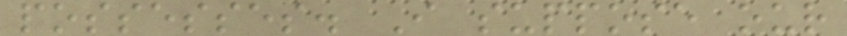possesses. I suppose our
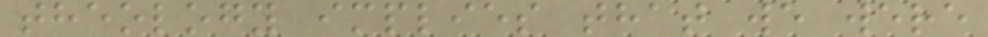theology implies that we were
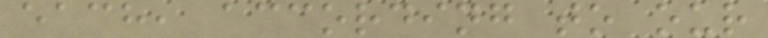each, according to our
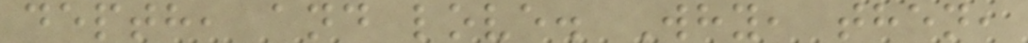depth, and love. Why, then,
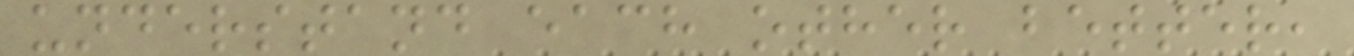understand each other better,
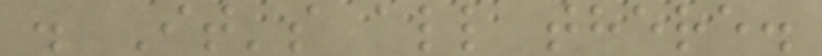. It's all there.
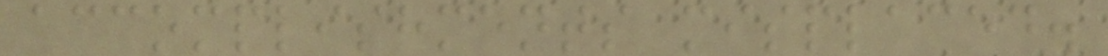accomplishments misplaced.
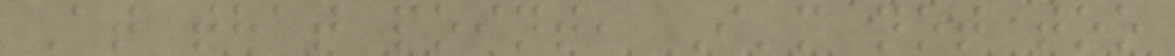At that point, I'm not too
